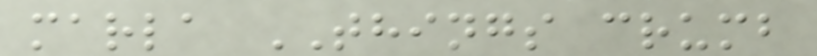marla THINGS crumb
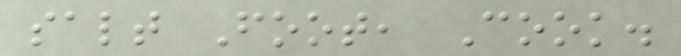salt Foot, Cook.
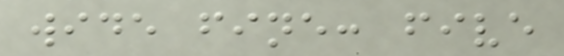wide fine: five
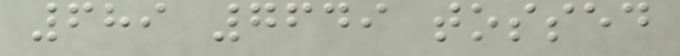689 7649 tossed
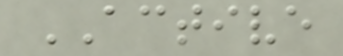ACTIVE
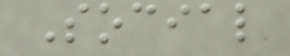Social
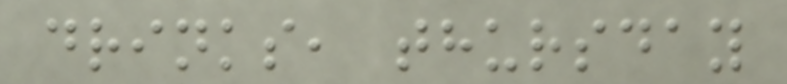drinks, thursday
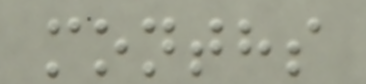months
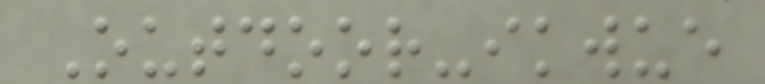Outdoor-ikwue
